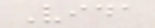Vida
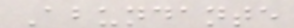Abundante
